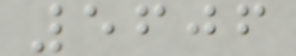5606
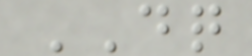DQ
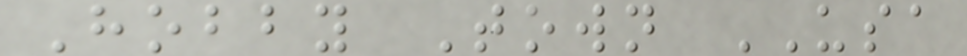Hobby Town USA
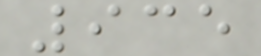935
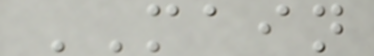MAIN
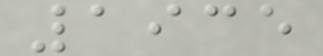1935
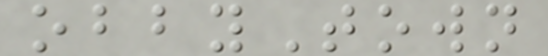obbyTown
